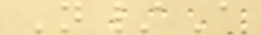N/A
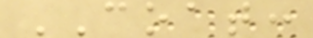COAT:
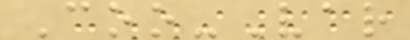Coo-Var
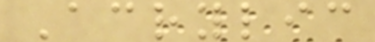Acrylic
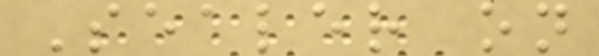Sealer on
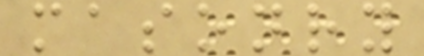masonry
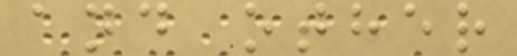and other
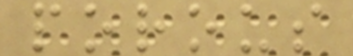porous
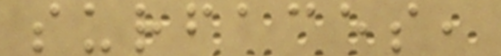surfaces,
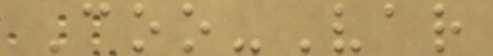Coo-Var
